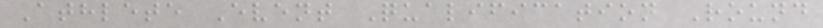Athlete Event Qualification Round
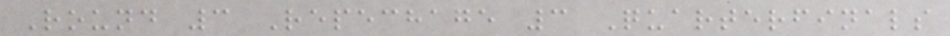Round 3 Repechage 3 Quarterfinals
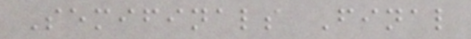Semifinals Final
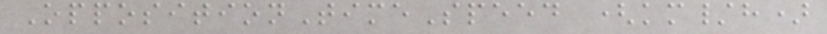OppositionTimeSpeed (km/h)
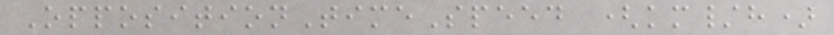OppositionTimeSpeed (km/h)
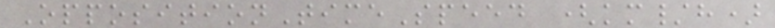OppositionTimeSpeed (km/h)
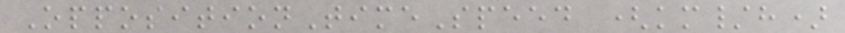OppositionTimeSpeed (km/h)
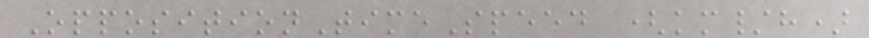OppositionTimeSpeed (km/h)
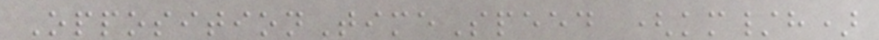OppositionTimeSpeed (km/h)
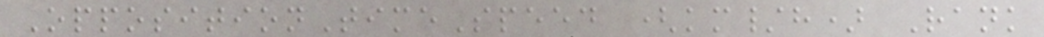OppositionTimeSpeed (km/h) Rank
